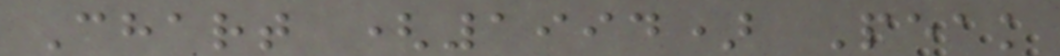Chart (1994) Peak
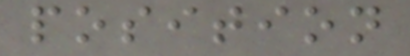position
